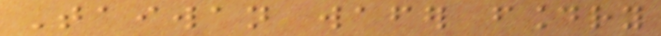Taiwan wafer foundry
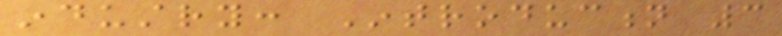industry: Introduction 3
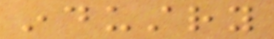industry
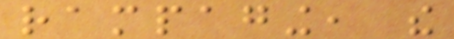rampaging, the
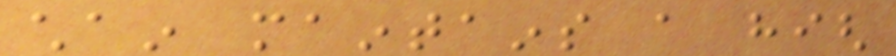chain maintains a high
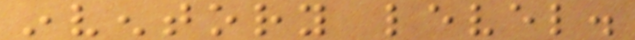inventory level.
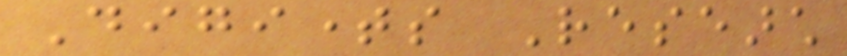Digitimes Research
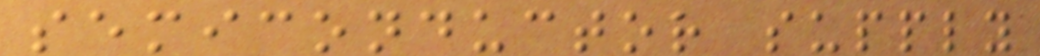semiconductor supply
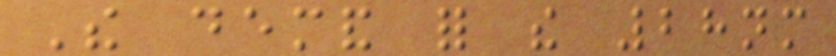The demand for the 28nm
